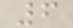6
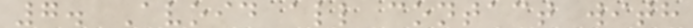7. Avoid all contact with
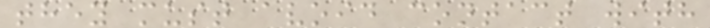they must avoid contact with
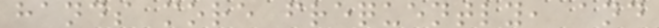hands more frequently, and
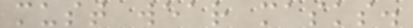must wear masks.
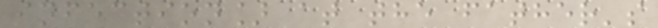infection] at the father's
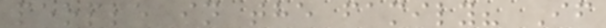people in the family? If
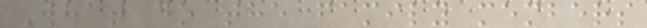What do the family members
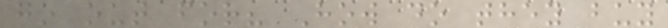go out for? How do they buy
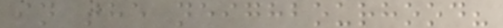in the neighbourhood?
